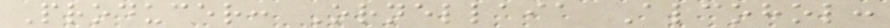Producer: Ornellaia Alcohol:
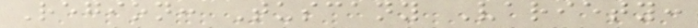Region: Tuscany Variety:
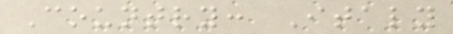Country: Italy
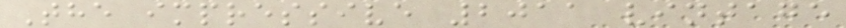The impressive 2011 vintage
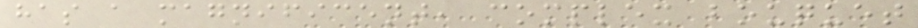has a magnificent, complex bouquet
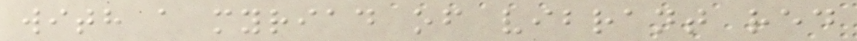with a myriad of vibrant red
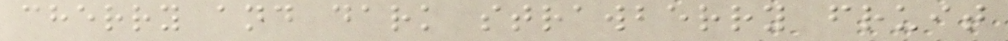cherry and dark strawberry fruit
